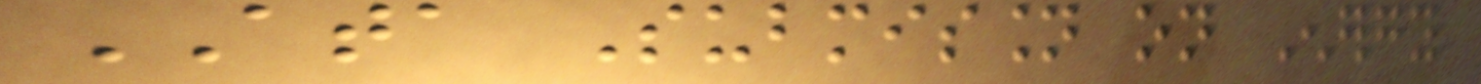ATA Submission on Energy
